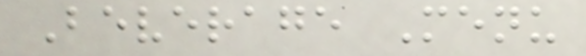Beverage Menu
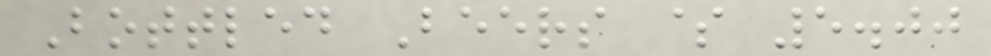Bottled Beers $ 5.00
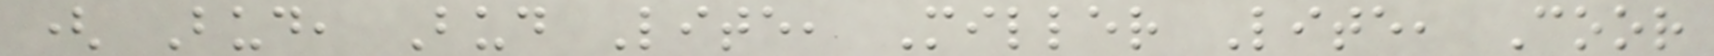( Bud, Bud Lite, Miller Lite, Coor
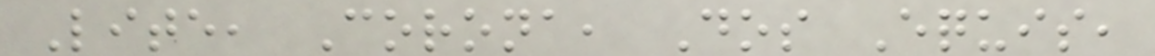Lite, Corona, Dos Equis,
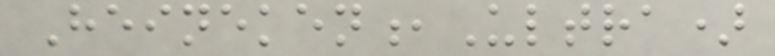Heineken,Ultra)
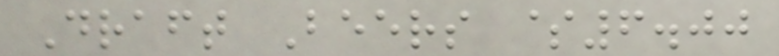Draft Beers $6.00
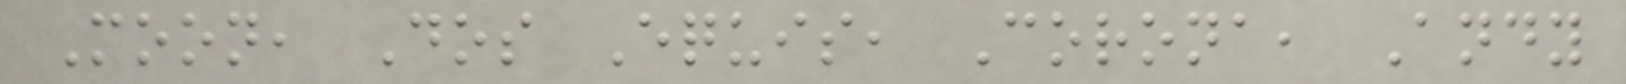Moon, Dos Equis, Corona, Andy
